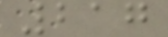217
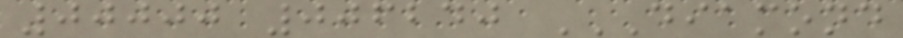00000 006240 DIAMOND
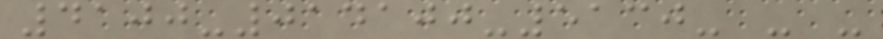4100-014100-5130- - -
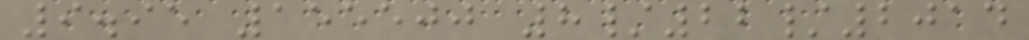9.95 155500 8/22/2014
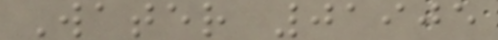Water 01905
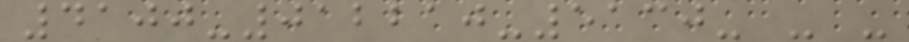4100-012210-5130- - -
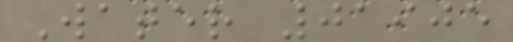Water 01905
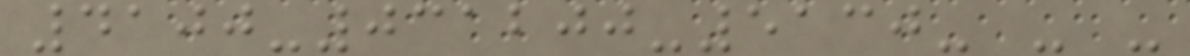4100-031200-5130- - -
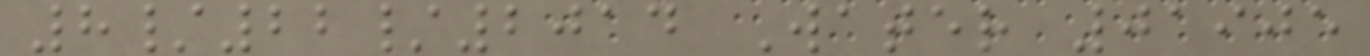8/22/2014 Water 01905
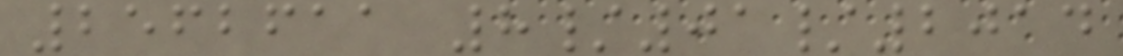2562611 8/01/2014
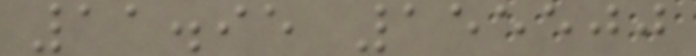11.95 155500
